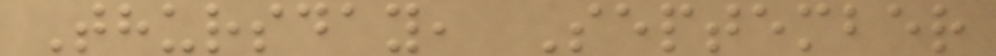Thursday, September
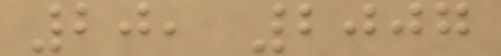20, 2007
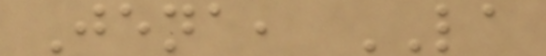Jena, LA
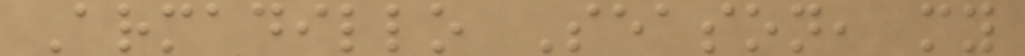Armadillo Season, my
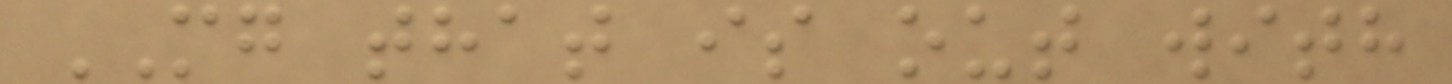MG that is out with
